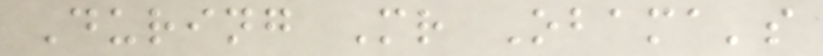During Mr Obama's
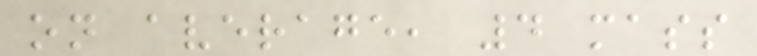on average, 4 mass
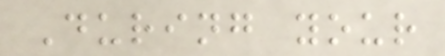During your
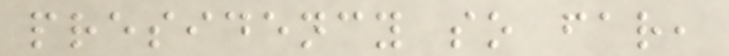presidency so far,
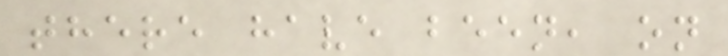there have been, on
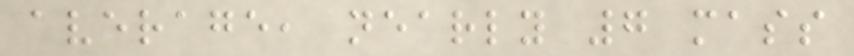average, nearly 7 mass
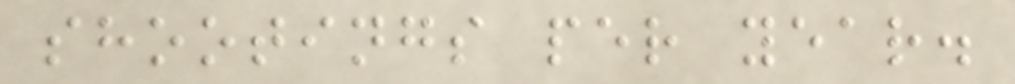shootings per year.
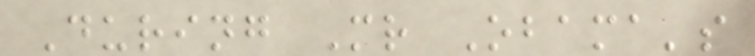During Mr Obama's
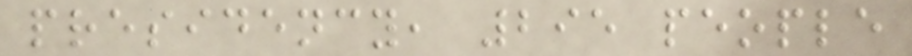presidency, 295 people
